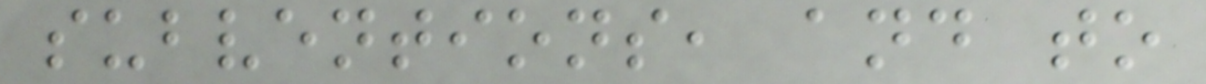subventions, and to
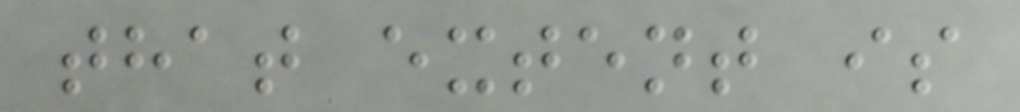that extent is
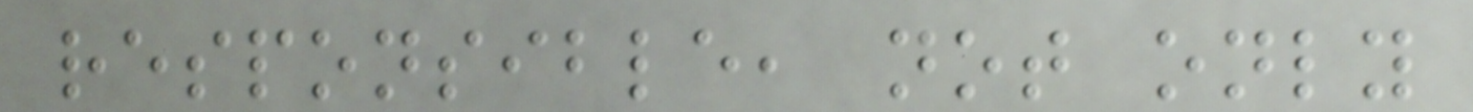responsible, not only
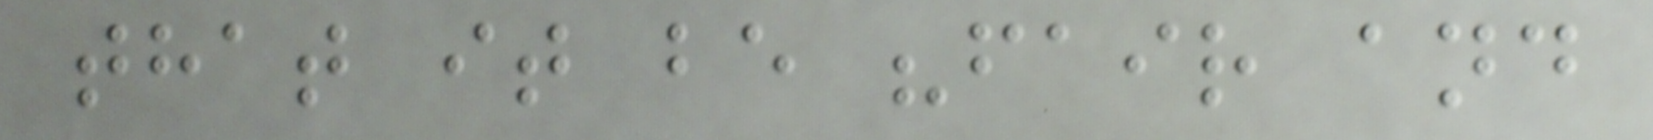that it be "fair and
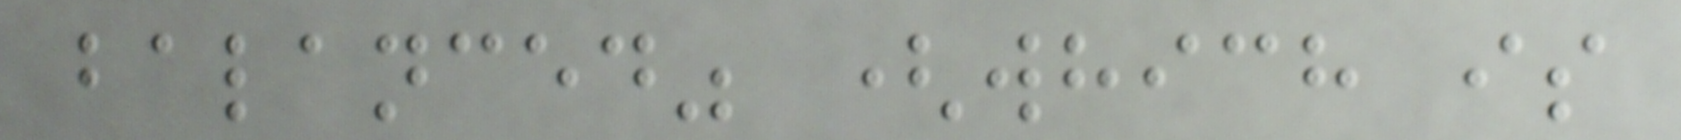balanced" (which is
